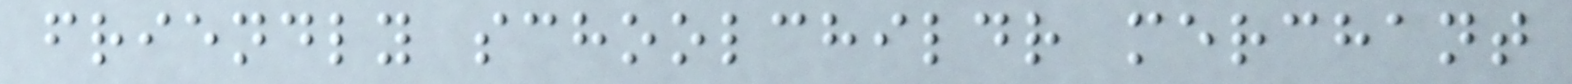friendly schoolchildr merchant
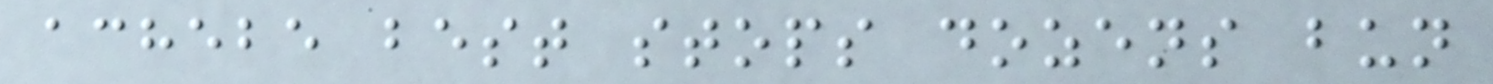achebe best stops dozens bun
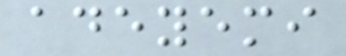adeyemi
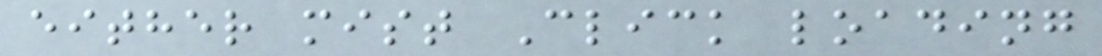either mist Click loading
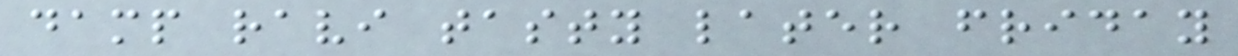damp ravi tasty later friday
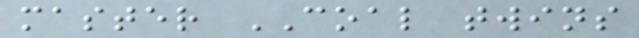master COAL twins
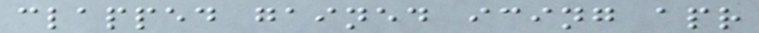clapped gained icing apr
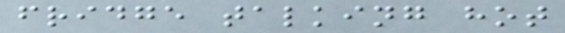fridge talking hot
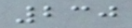230
